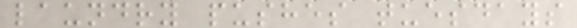laundry pushes tuesdays
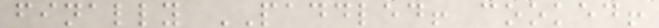finally PADDLED! cooked!
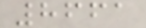8661
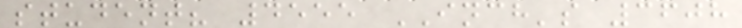student? 4555 INCH's 3608
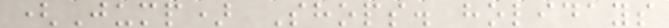(Jump) Shops. holidays
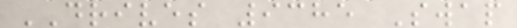DRIVES 9385 Swap
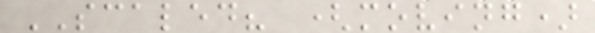SCALED? (moving)
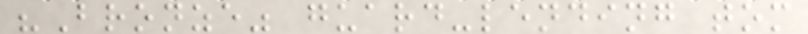"Bronze" guard-lending tom
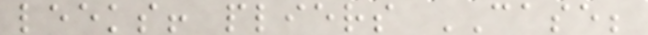leeks! pliers CASE;
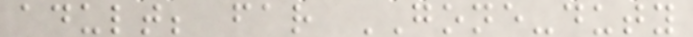adult; far GONE-duty
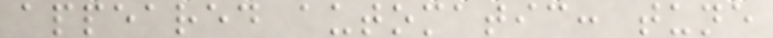appeared automatic: tune
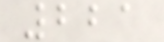221
